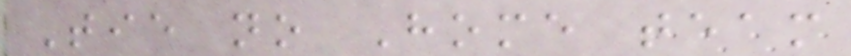Tie no Home team
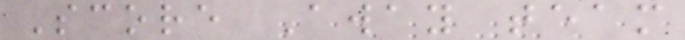Score Away team
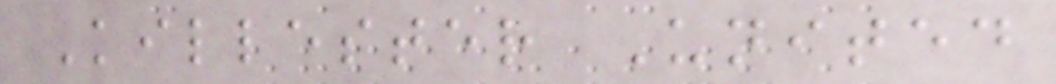Killester United
